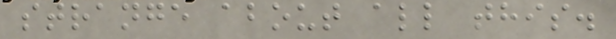strange about all this.
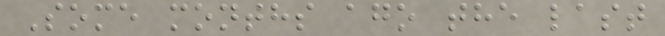Some months ago the last
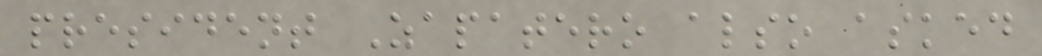president Zapatero also asked
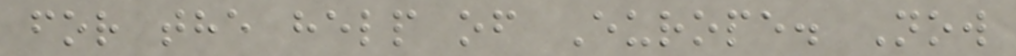for the help of Europe. Now
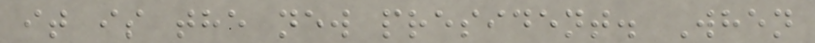it is the new president. When
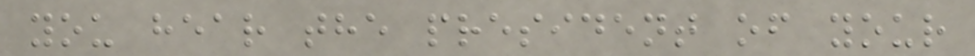you hear the president of your
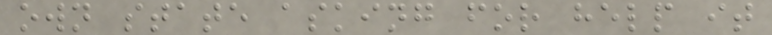own state asking for help it
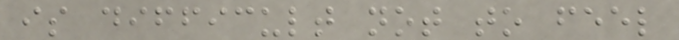is difficult not to feel
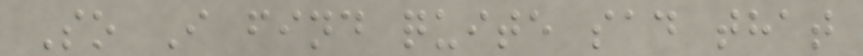So I find quite sad that
